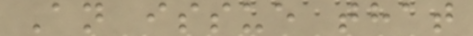An issue that
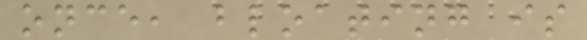once, bloating is
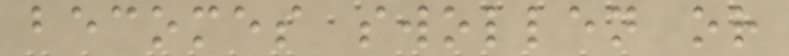becomes swollen or
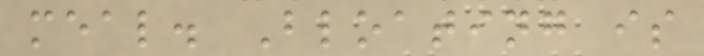meal. Bloating is
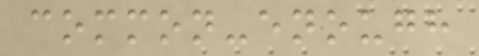common-enough
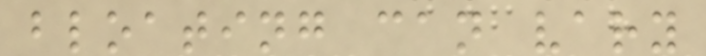bloating can vary
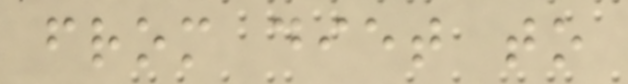from diet to
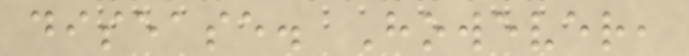disease. However,
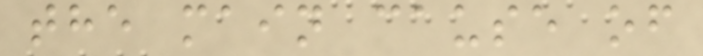the main cause of
